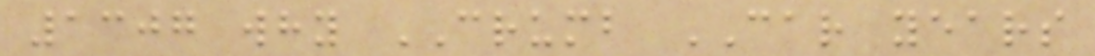1307 why CRUMB CAR years
